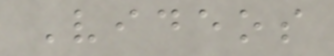Videos
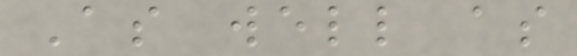As well as
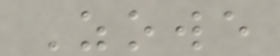Zowe
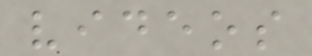videos
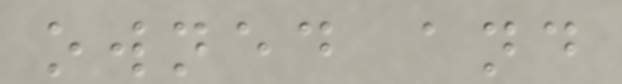owned and
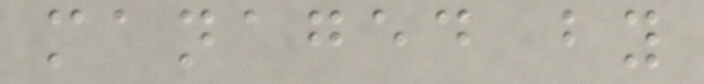managed by
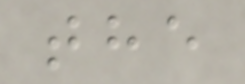the
